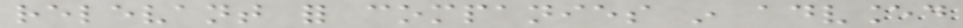relevant for companies in advanced
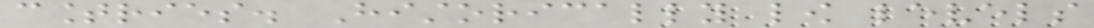countries. Historically low levels
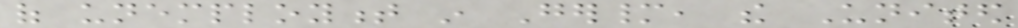of unemployment in Germany, the United
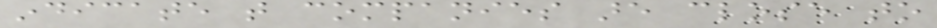indicate that companies are close to
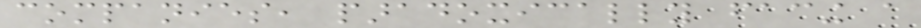companies, paradoxically facing a
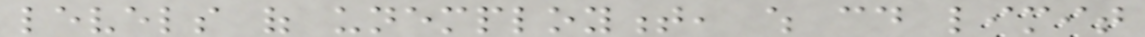levels of unemployment, which could limit
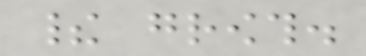their growth.
